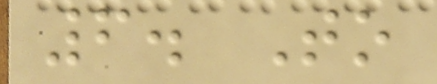6. To
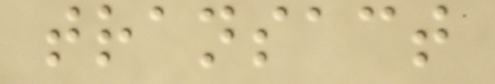transact
